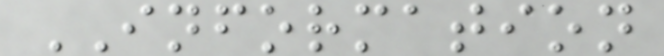INFORMATION
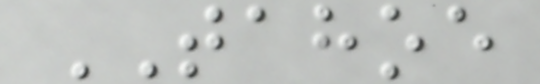TAHOE
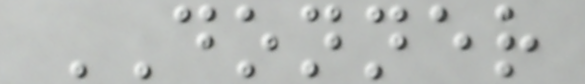DONNER
